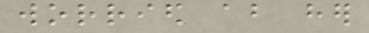worried about her
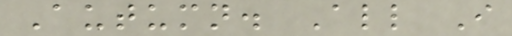Autumn. All I
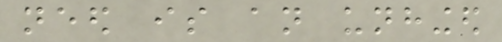need is an unhinged
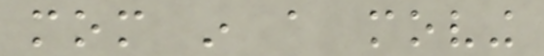mom in a moving
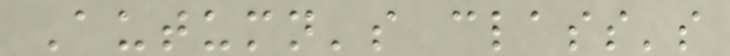Autumn's class's
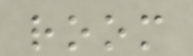room
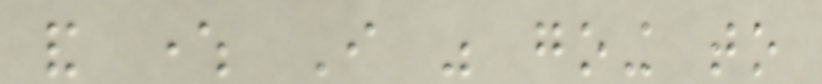and where I was going to
